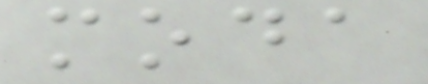moda
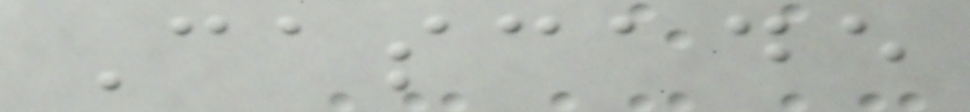Cascade
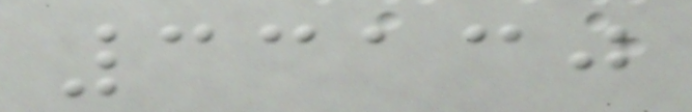33130
